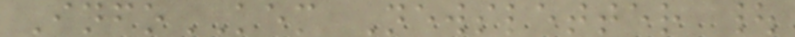InfoKEM Newsletter |
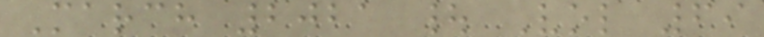March 2021 | Vol 69
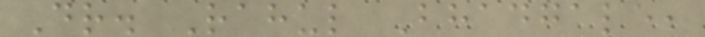Dr. Rahul Bhadgale,
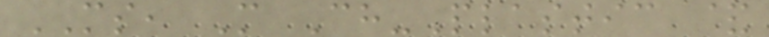MS, M Ch-Plastic &
